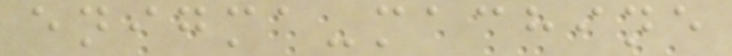enigma-machine
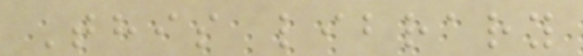This library
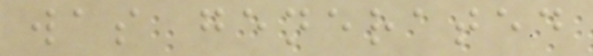was generated
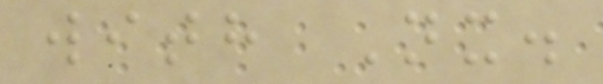with Nx.
